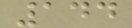144
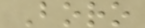Boro
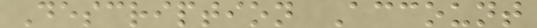Description Account
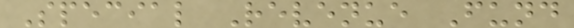Special Revenue Fund
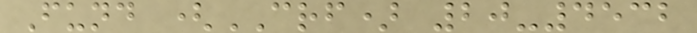Fund (CRF) 20-4532
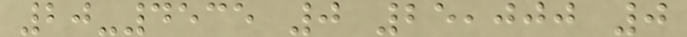20-4535 0 25,000 0
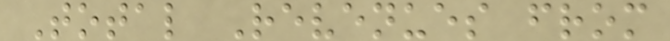Total Revenues from
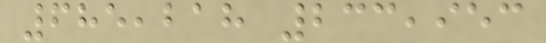685,218 233,953
